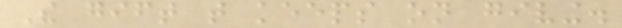The gift that keeps on giving.
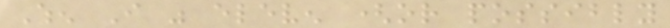When I was eleven (or possibly
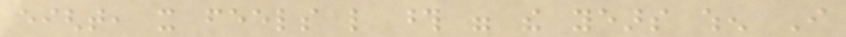eight, it feels like those were the years when I
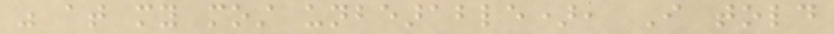was at my most unbearable), I told
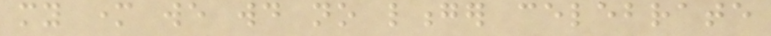my mother we would no longer celebrate
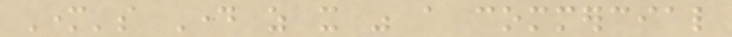Mother's Day as it was a commercial
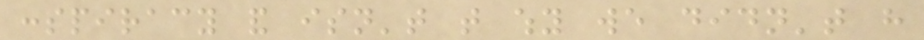conspiracy and isn't that why we didn't have
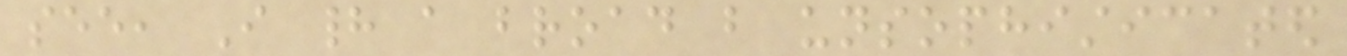see, I had a broad but unsophisticated
